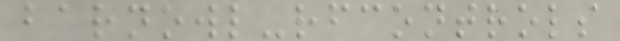barnowl-rfcontrols
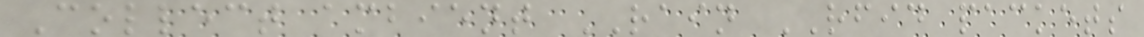Collect ambient RAIN RFID packets
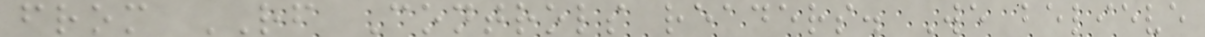from RF Controls readers. We believe
